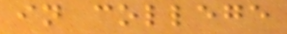in college
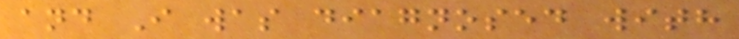and I was diagnosed with
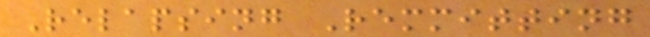Relapsing Remmitting
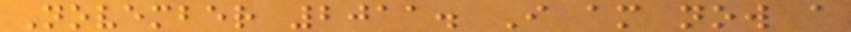November 2011. I am now a
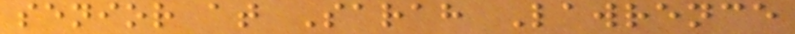senior at Sarah Lawrence
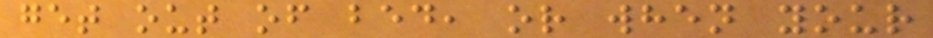get out of bed, or when your
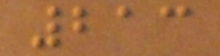213
